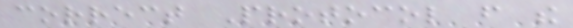correct Protocol from the
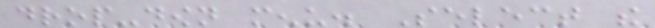drop-down menu. Select the
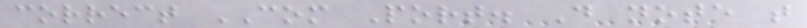correct COM Port. Do note that
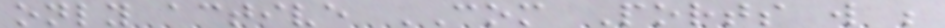only active COM Ports will be
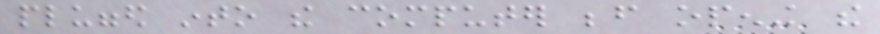plugged into the computer before opening the
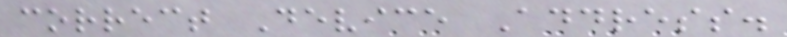correct Device Address.
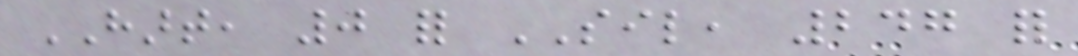HART, 0 for SIL, 247 for
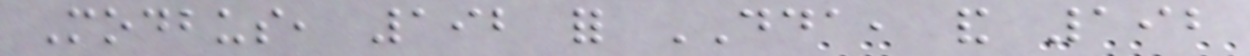Modbus, 192 for DDA, and 192
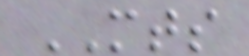MTS
